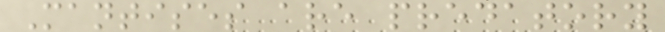Mantises are predatory
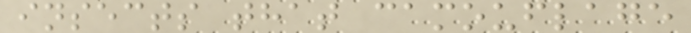insects that camouflage
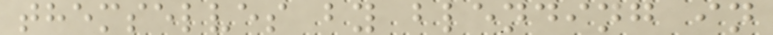themselves by blending in
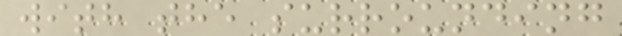with the surrounding
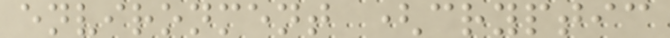environment (cryptic
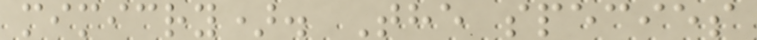mimicry). The species
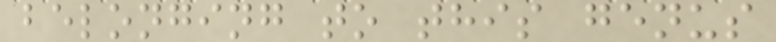belonging to this genus
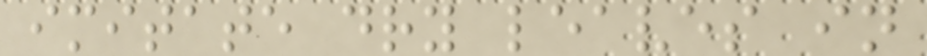imitate dry leaves in
